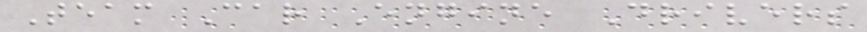Team Car Engine Drivers
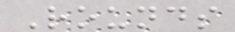Rounds
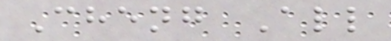Cheng All
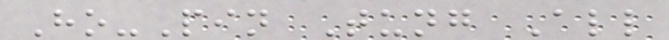Ho-Pin Tung All
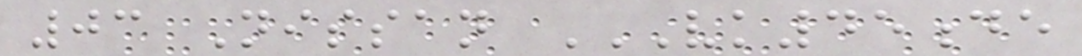03 Nissan VK45DE
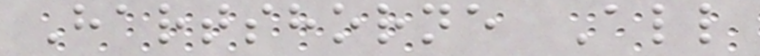Hartshorne All
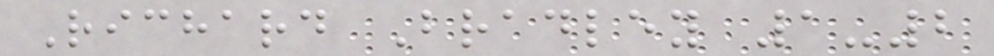Richard Bradley 1-2
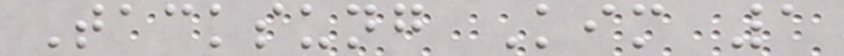Tacksung Kim 1
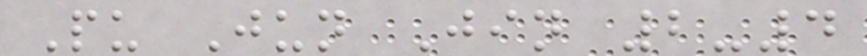Pu Jun Jin 2-4
